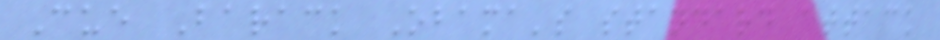Cue Barack Obama's standard attack
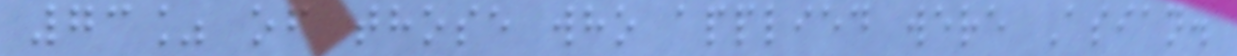73% of those who applied were Asian.
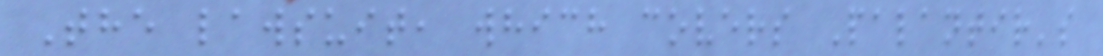The lawsuit, which covers Palantir's
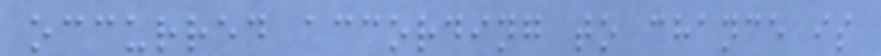occurred according to chance is
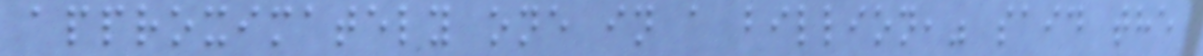approximately one in a billion," said the
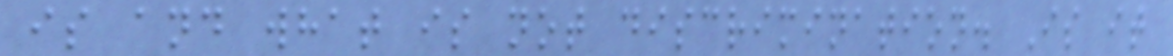is and what is not discrimination. Is it
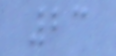23
